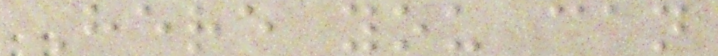Here you can
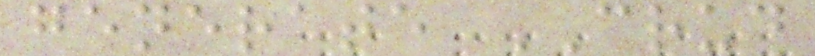generate CRUD
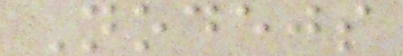Nodejs
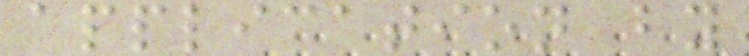application by
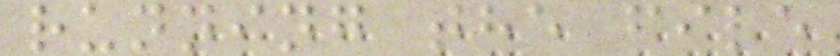running the file
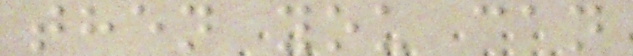then you can
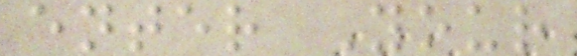enter Your
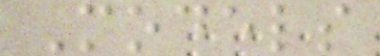Models
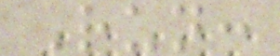Run:
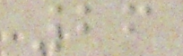26
